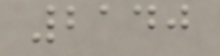2140
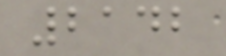2142
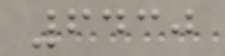6430
